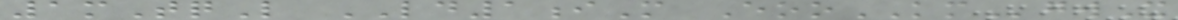1mTqL LD1iM EooKMgwX
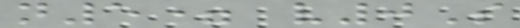n5= v0S
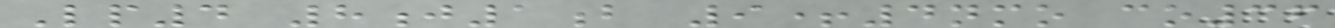Lp4 8j1b 9+4nmo co36
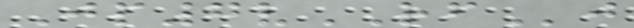Jp7vRFj
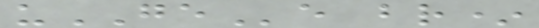uGEe br*
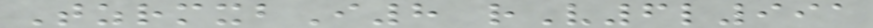TzrmxbI8 rV6l991
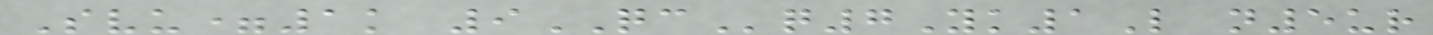Svu=1k 9QCq7Yk1L n5ur
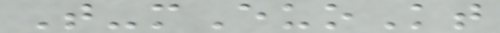T-mEuoKt
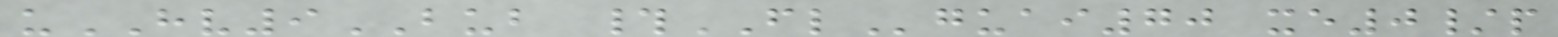uHV9BUB #FLguai70 xe0/p
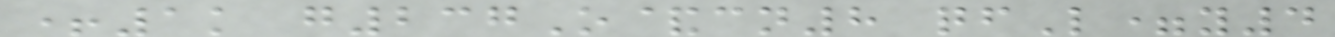+1k g237O&cn8 qfL=y4
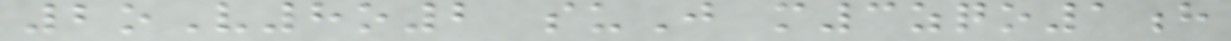2oV8o2 suJ m3zqo1h
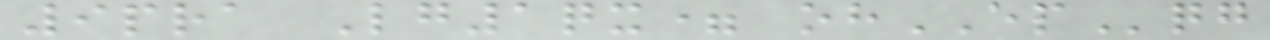9pra Lg1qx= ohEPqg
